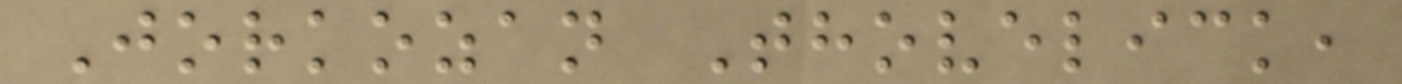Jorkozan Thovelick,
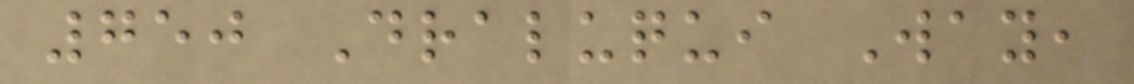750 Draluqui Way,
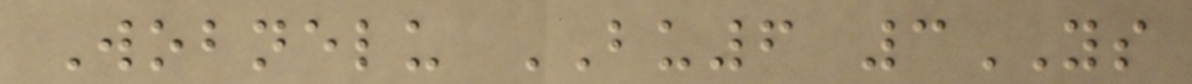Wobnelu BU6 3YS
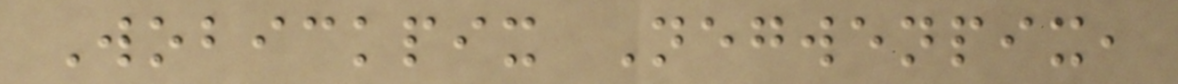Wobickpix Negwenpix,
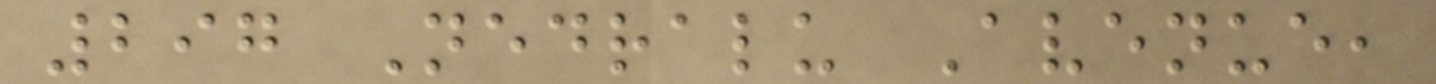297 Nedralu Avenue,
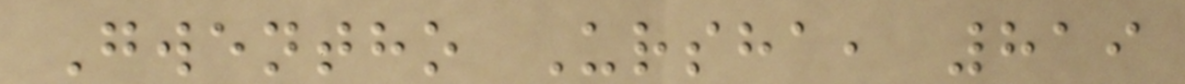Gwentho Ursha, 819
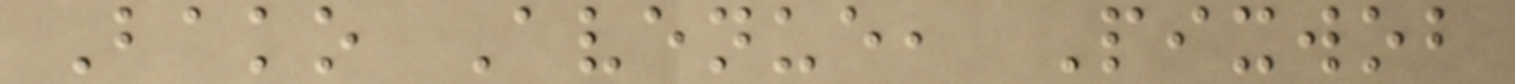Bako Avenue, Pixwob
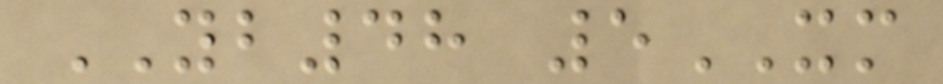YB48 5XM
